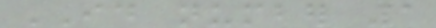ID number 1
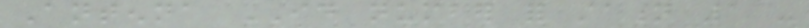Antenna ID number for station 1 -
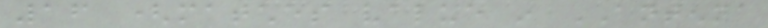16 (matches value in ANTENNA
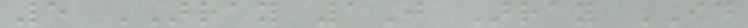5 ARRAY 1J Array ID
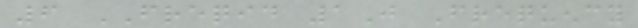6 FREQID 1J Frequency
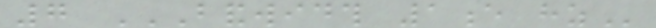7 BANDWIDTH 1E HZ
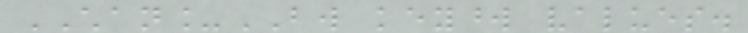CHAN_BW keyword values.
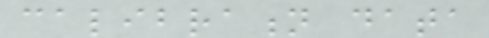calibration data
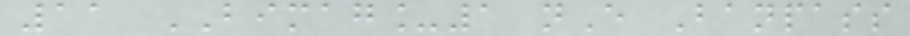11 BIMAG_1 nE Banpass
